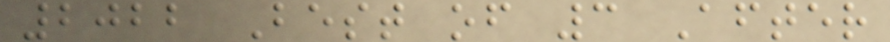2022 Best of 3 After
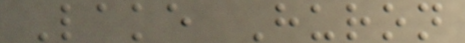Lake Huron
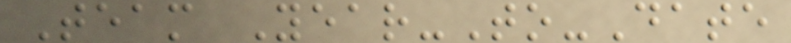Team Year-To-Date
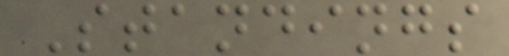Standings
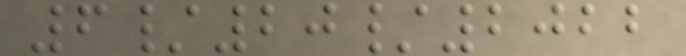6/20/2022
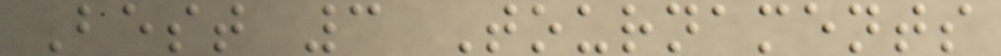Best 3 Tournaments
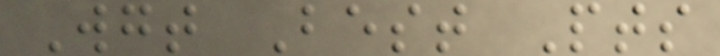Wgt Best Pts
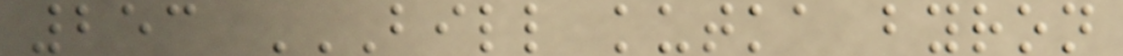253 BILL KUTKA BYRON
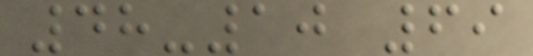48-10 69
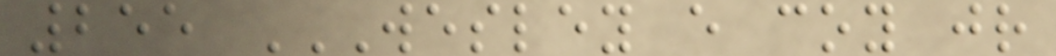255 WESLEY E COY JR
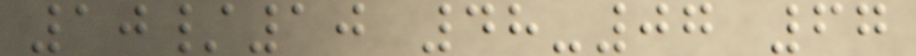10/10 48-07 67
